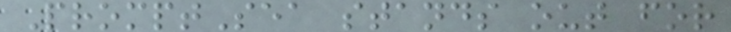PromptSea stands out for
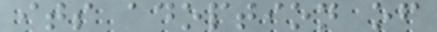its adoption of
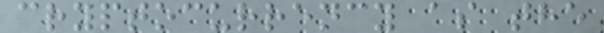cryptocurrency as the
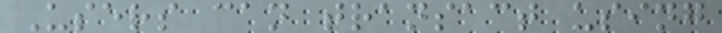Users can transact using
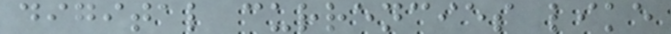digital currencies like
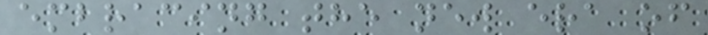embracing the new era of
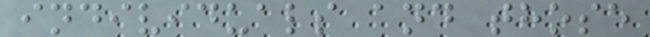individuals and those
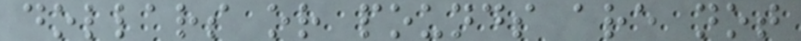dollars or pounds are not
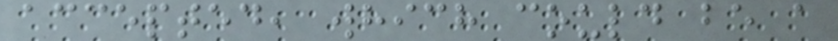accepted, which could be a
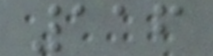116
